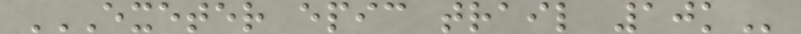EXETER EPIC TRAIL 10K
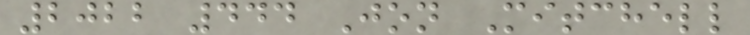2022 444 Jon Mitchell
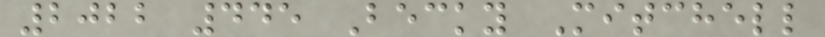2022 445 Becky Mitchell
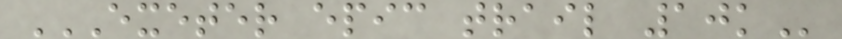EXETER EPIC TRAIL 10K
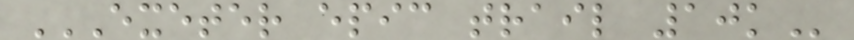EXETER EPIC TRAIL 10K
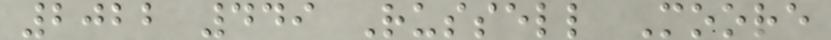2022 449 Russell Moore
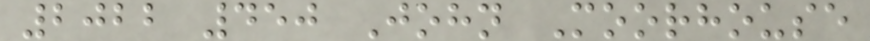2022 450 John Moorhouse
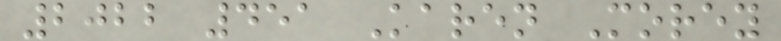2022 451 Karen Morey
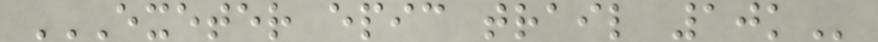EXETER EPIC TRAIL 10K
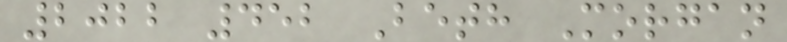2022 452 Beth Morgan
